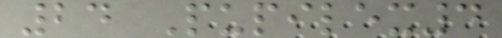24 Pupilex4
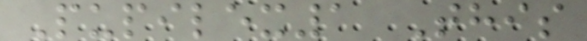Pupilex1 This
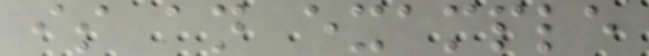is an example
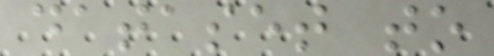dataset to
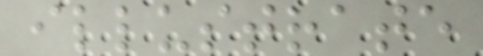illustrate
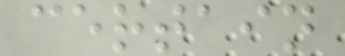certain
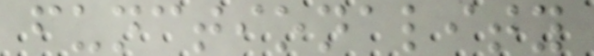functionality
